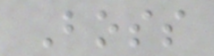Boss
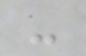-
